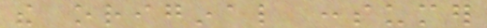the original consumer
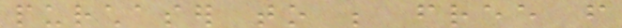purchaser to be free from
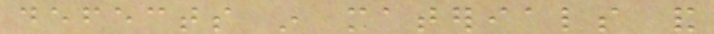defects in materials and
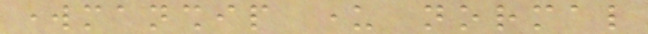workmanship under normal
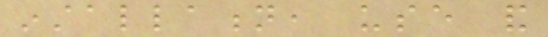installation, use and
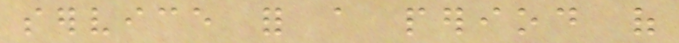service for a period of
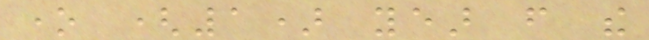one (1) year from the
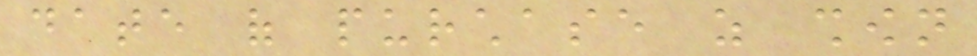date of purchase as shown
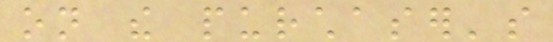on the purchaser's
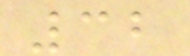32
